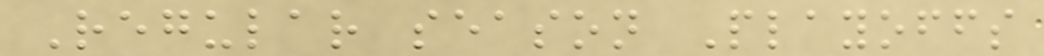Regular season Playoffs
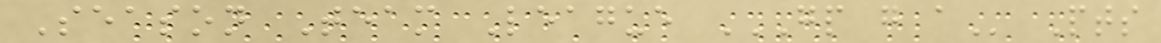Season Team League GP G A Pts
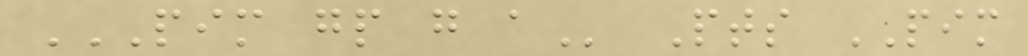PIM GP G A Pts PIM
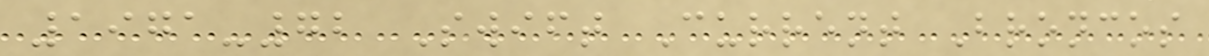1971-72 Swift Current Broncos
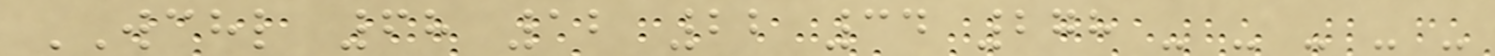WCHL 68 12 22 34 278 - - - - -
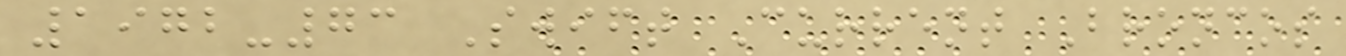1972-73 Swift Current Broncos
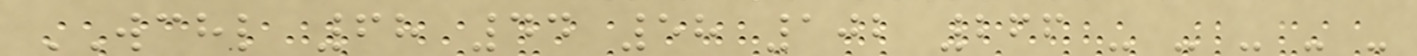WCHL 68 44 58 102 266 - - - - -
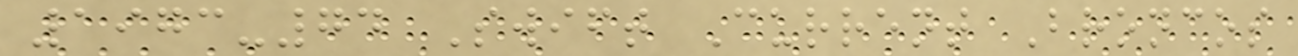1973-74 Swift Current Broncos
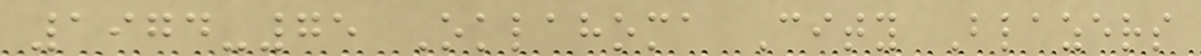1974-75 Oklahoma City Blazers
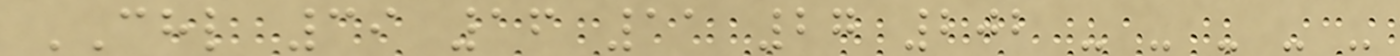CHL 39 16 11 27 202 - - - - -
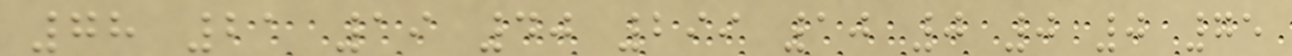78 21 19 40 299 10 0 0 0 75
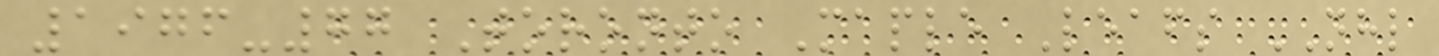1976-77 Toronto Maple Leafs NHL
